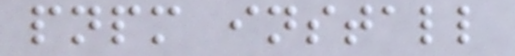pnpm install
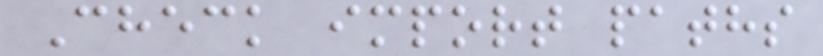Check import paths
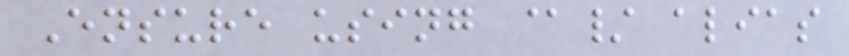Ensure using @/ alias
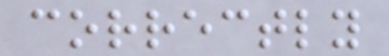correctly
